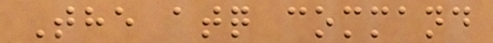The atq command
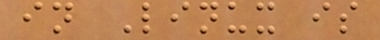in Linux is
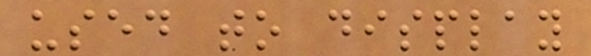used to display
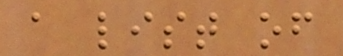a list of
